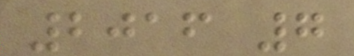2016 7
